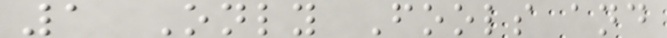1 Only Fools and
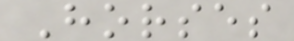Horses
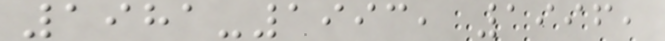1981-1993, 1996,
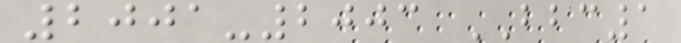2001-2003 BBC1
